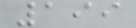199
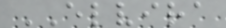ELVIRA
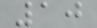10
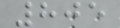805
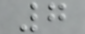7
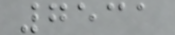7531
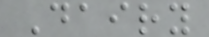Dairy
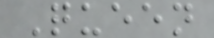Queen
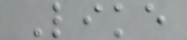Like
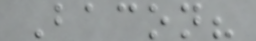Bacon?
